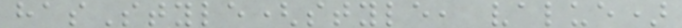hasStyle(style, value)
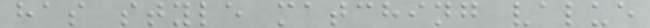has style matching value
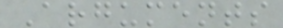Arguments
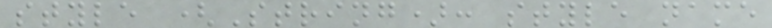style (String): style name
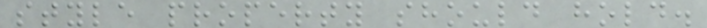style property should hold.
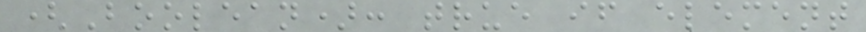(Boolean): true if element
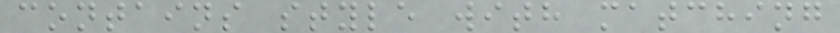contains style with matching
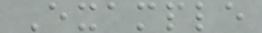Example
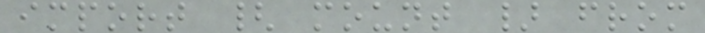import { mount } from
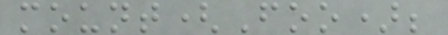mount(Foo);
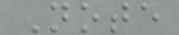Note
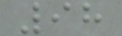98
